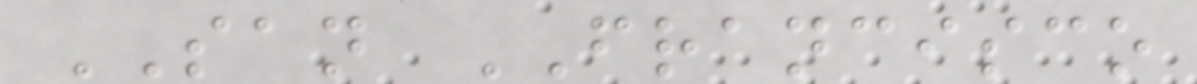SAN FRANCISCO
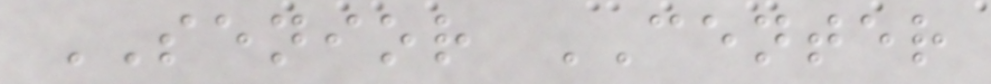SENIOR CENTER
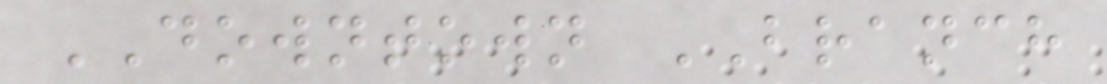DOWNTOWN BRANCH
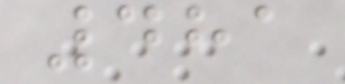481
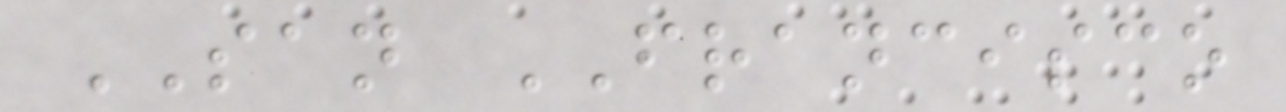SAN FRANCISCO
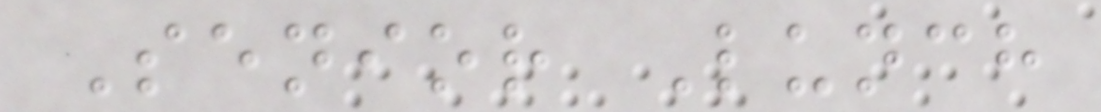Senior Lunch
